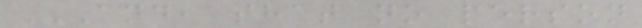AND, THAT NO PERSON
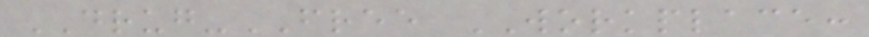DRUG-FREE WORKPLACE:
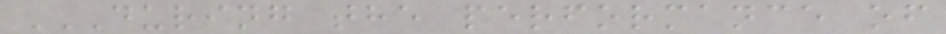DURING THE PERFORMANCE OF
